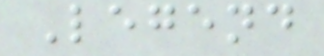Legend
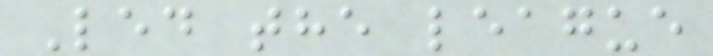Led the league
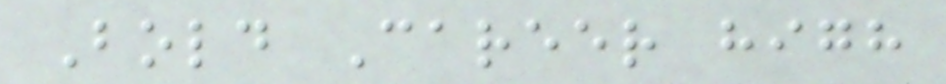Bold Career high
